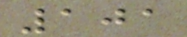101
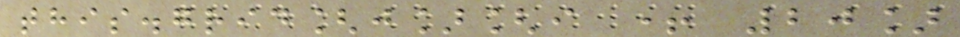this.grid[j][i + 20]
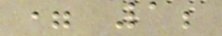= 1;
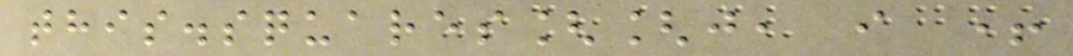this.squares[[j, i +
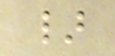}
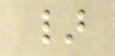}
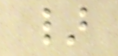}
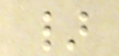}
